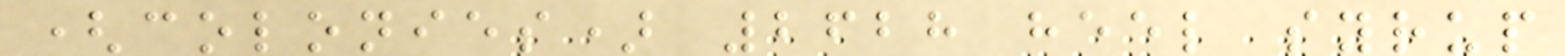(colonies) 2628 heel syrup
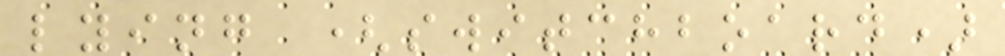lying (switchboard)
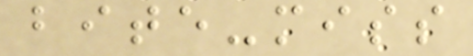bite-miss
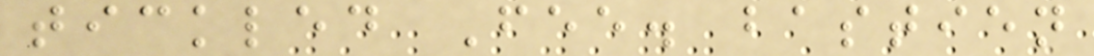tickled Fee. bastien
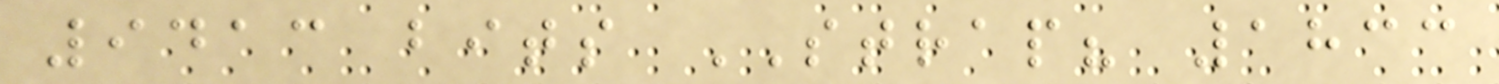9413 bits STRAP? 1833
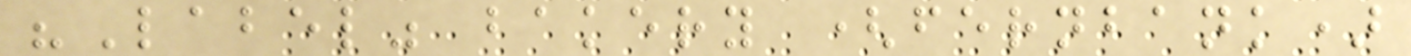"Label" bakery (fernbank)
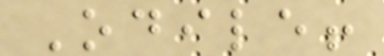Odile!
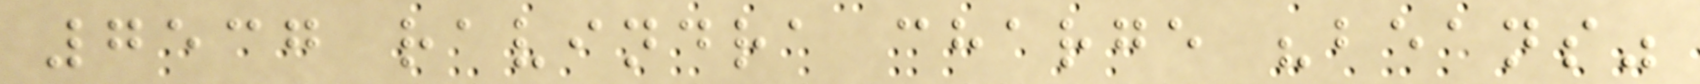7537 ravindra charge "beans"
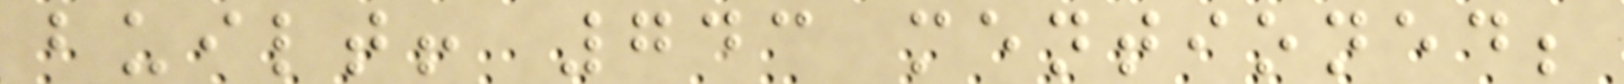built! 743 mentioned;
